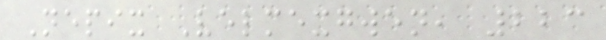Nepix Velmexgwen, 223
